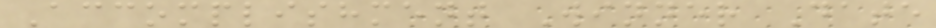Accomplishment Winner Date
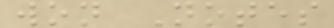won Notes
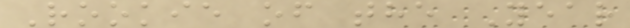Rookie of the Year
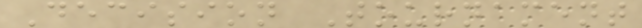Decision Tournament
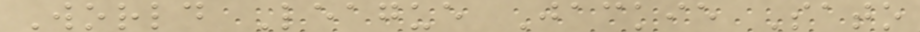World League Jackie Sato
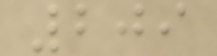209
